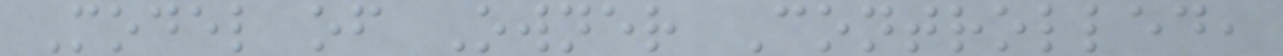Model of Owner Controlled,
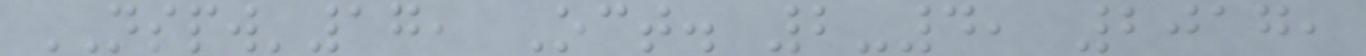NSPW'17, Oct. 2-4, 2017,
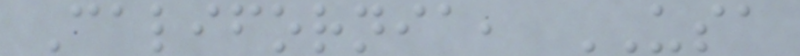California, USA
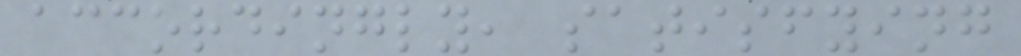accordingly, satisfying
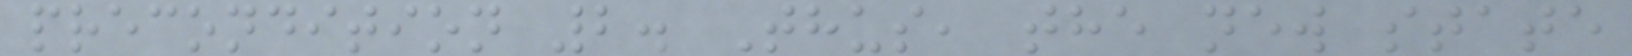precondition 2. Thus, the new state
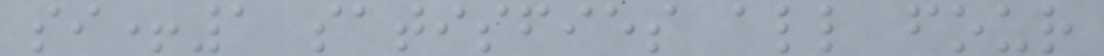si+1 satisfies all four
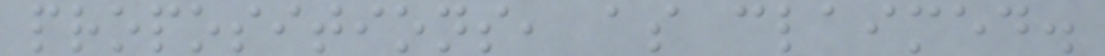propositions, as claimed.
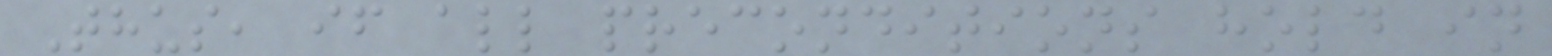Thus, if all preconditions hold in
